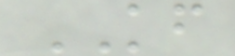KF
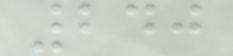240
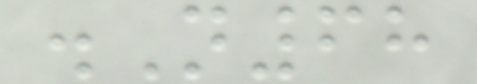.N68
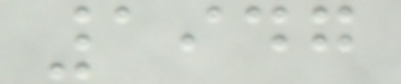1947
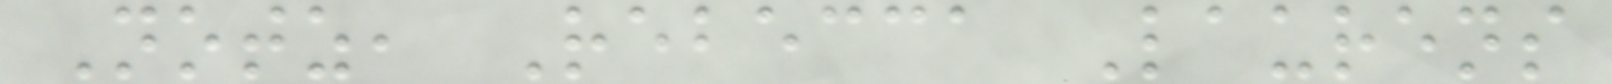Notz, Rebecca Laurens
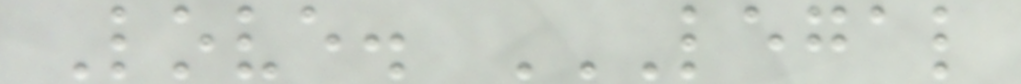Love. LEGAL
